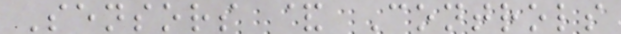Sensors & Controls
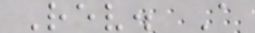Rev. A
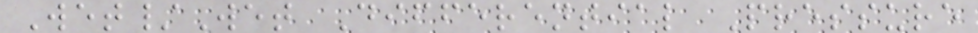Wet/Wet Differential Pressure
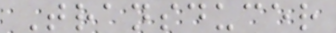Transducer
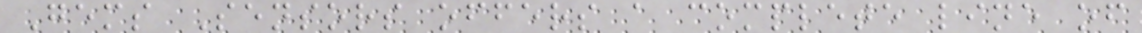Gems Sensors offers a complete line of
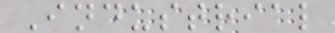Industrial
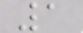1
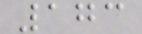173
